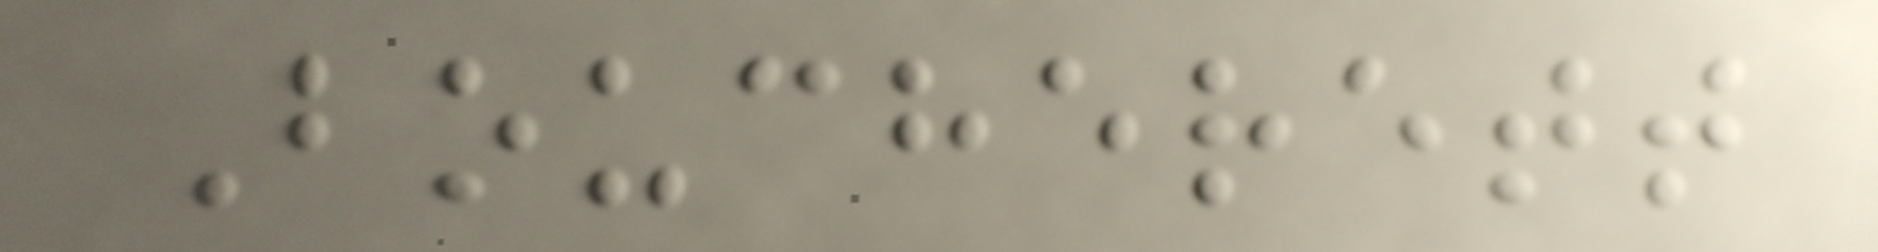Boucherett
